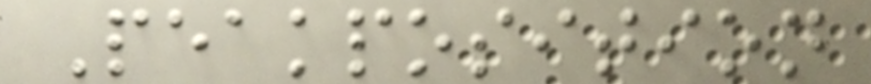Peakposition
